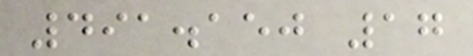491.150 17
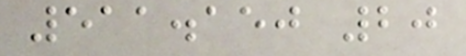511.150 20
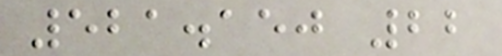521.150 22
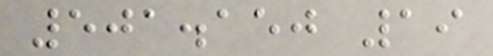501.150 19
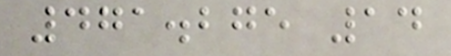471.275 14
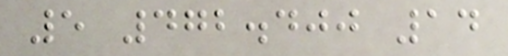5 472.400 14
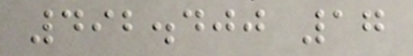492.400 17
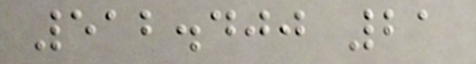512.400 21
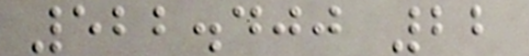522.400 22
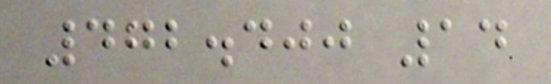472.400 14
